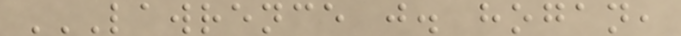LAWRENCE J. HOGAN,
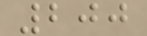200
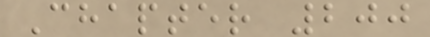Chapter 200
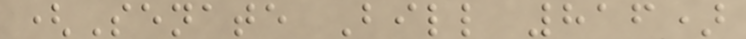(Senate Bill 816)
